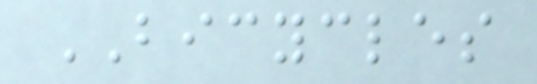BICYCLES
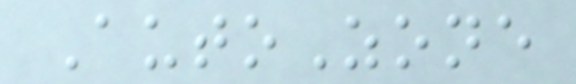AutoZone
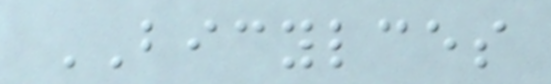BICYLCES
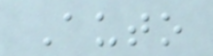Auto
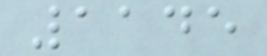1145
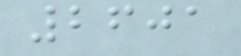2601
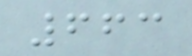663
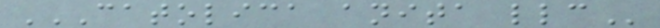CATOLICA ANITA LLC
